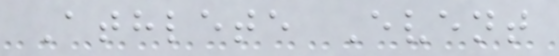Athlete Event
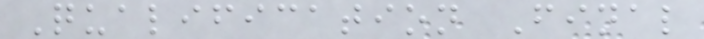Qualification Final
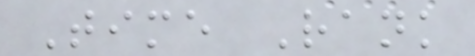Time Rank
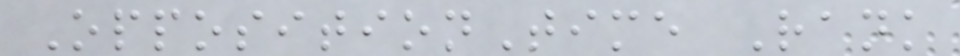OppositionTime Rank
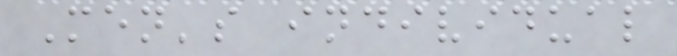Men's individual
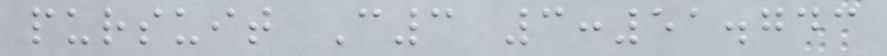pursuit C3 3:51.743
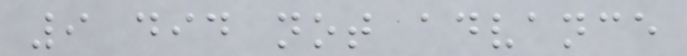9 did not advance
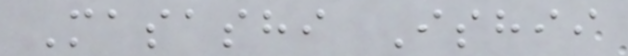Masashi Ishii
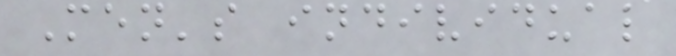Men's individual
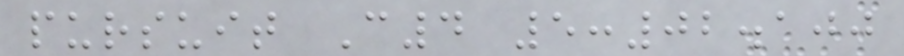pursuit C4 5:02.100
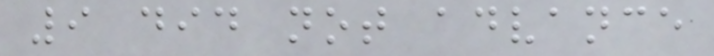9 did not advance
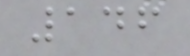146
